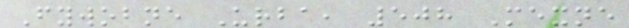Fywobne Urba, 508 Mexne
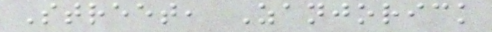Street, Zanjorick
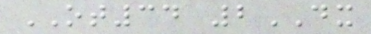OT34 2DX
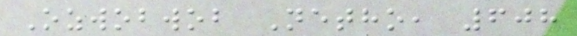Ozwobwob Netho, 608
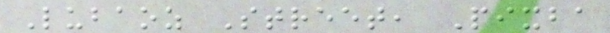Lubaoz Street, Pixba
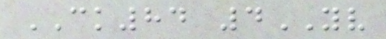CK84 4YV
